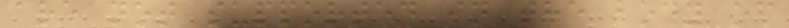are not supported in the body of
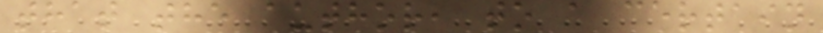that the author, to a certain
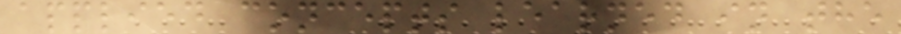applied concepts learned in the
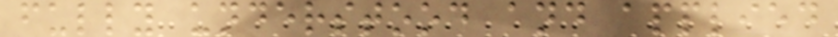fully understood and applied
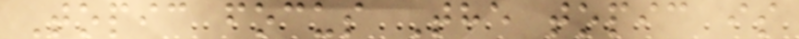Topic focus The topic is
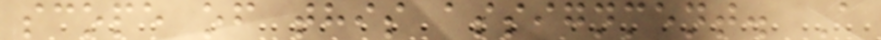scope of this assignment. A
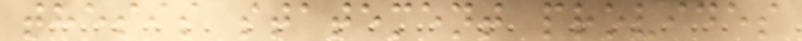thesis statement provides
